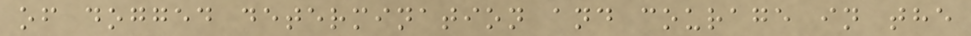of dogged determination and courage in the
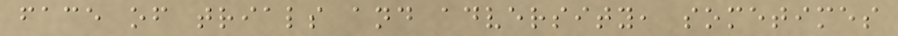face of trials and adversity, sometimes
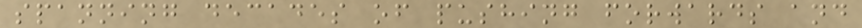spanning decades of pushing forwards and
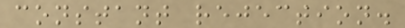constant rejection.
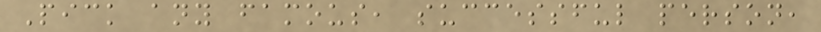Pick any famous, successful person,
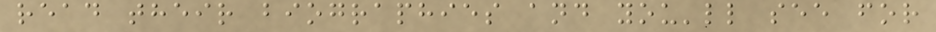read their biographies and you'll see for
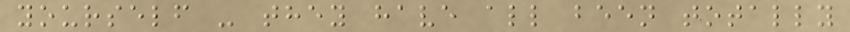yourself - they have all been totally
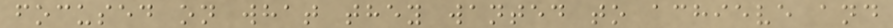focused on what they wanted to achieve and
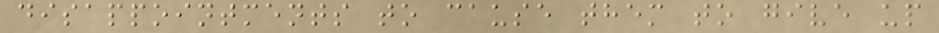disappointments to cause them to give up
